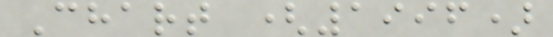Chart (1996)
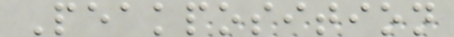Peakposition
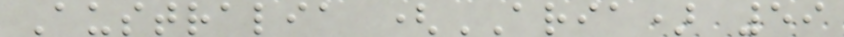Australia (ARIA) 59
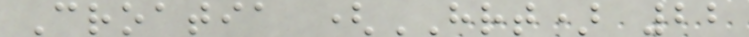Croatia (HRT) 22
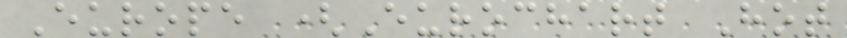Europe (Eurochart Hot
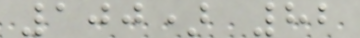100) 82
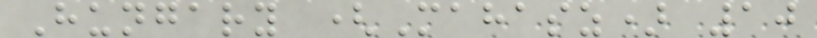Hungary (Mahasz) 10
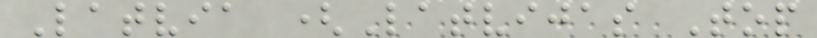Latvia (Latvijas Top
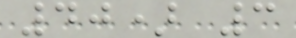40) 3
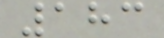183
